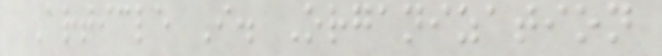Article I. Organization
